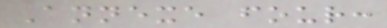Annexe four:
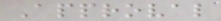Approval
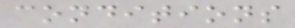conditions
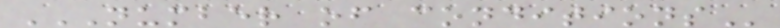NUMBER OF CONDITIONS
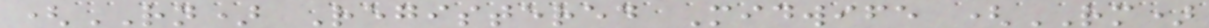(RN) Registered Midwife (RM)
